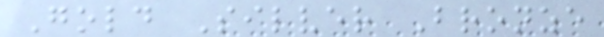Gold Silver Bronze
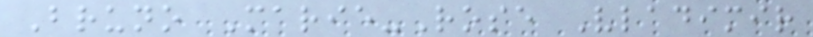Bruno Marie-Rose Vladimir
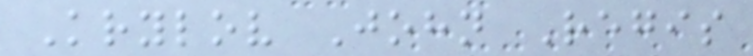Krylov John Regis
